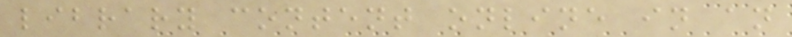library content online in an
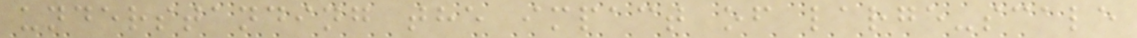understanding the impact of large-scale
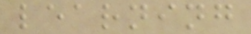learning
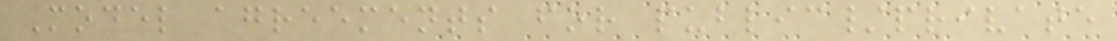Model agreements for public/private
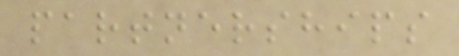partnerships
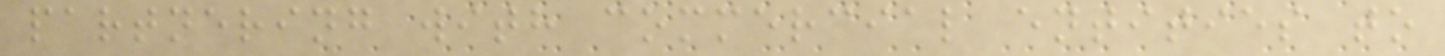partnering with commercial entities to
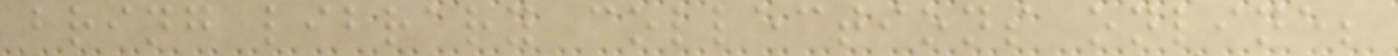bring library collections online;
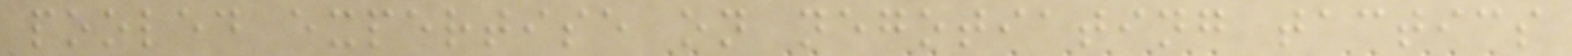pooled expertise on negotiating tactics
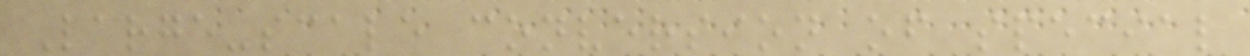Large-scale conversion of special
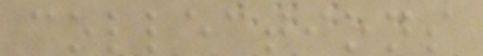collections
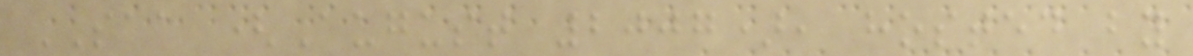SAA (August 2007), hosted by
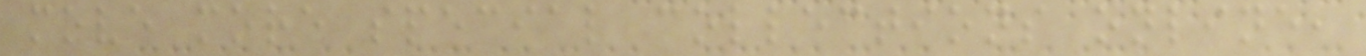move more special collections online,
